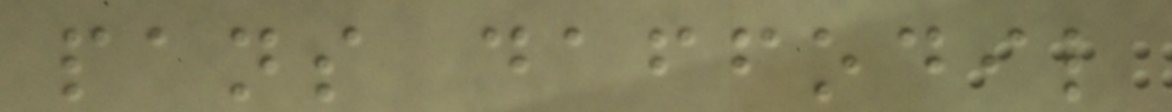pans daffodil
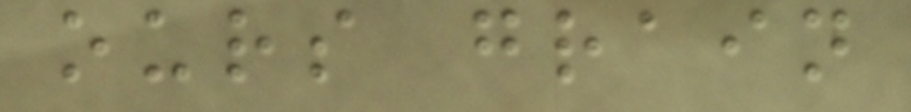ours grain
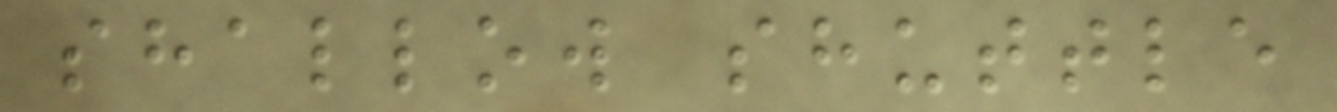shallow shuttle
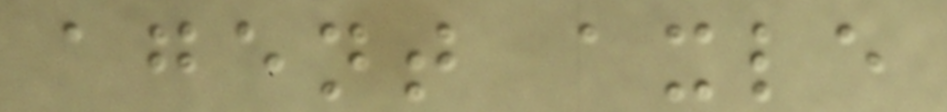agent axle
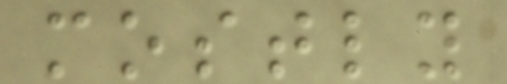mostly
